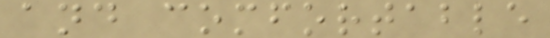and comfortable
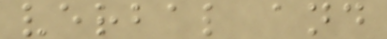verbal and
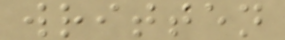written
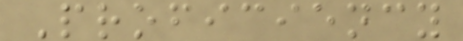Proficiency
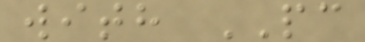with PC
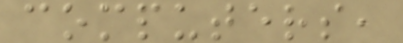computers,
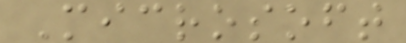Microsoft
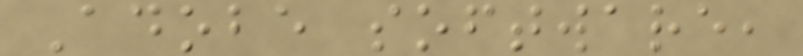Adobe software,
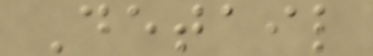Detail
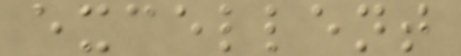excellent
